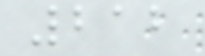212
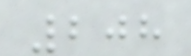208
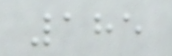185
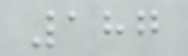187
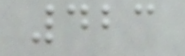423
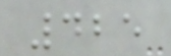425
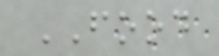FOOD
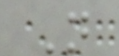N
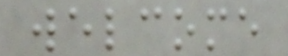welcome
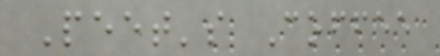Peet's Coffee
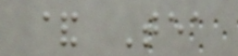& Tea
